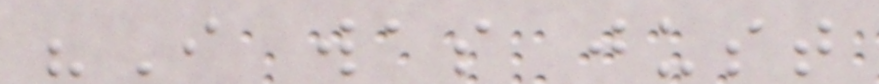"I was just
